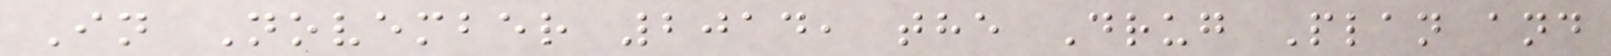In November 2014, the Drug Plan and
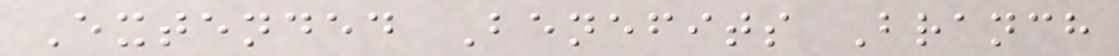Extended Benefits Branch
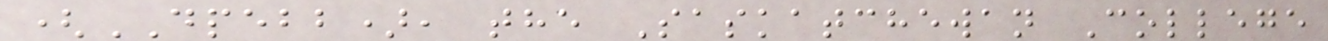(DPEBB), the Saskatchewan College
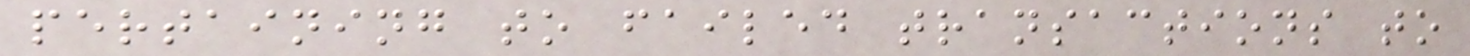pertaining to failed transactions to
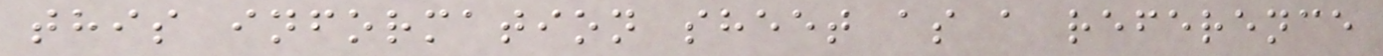this information sheet as a reference
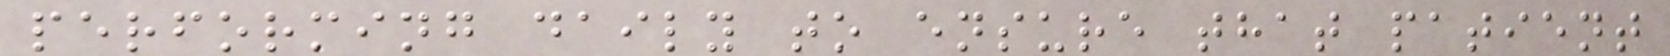performing daily to ensure that patient
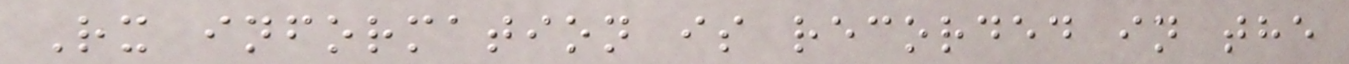Rx information is recorded in the
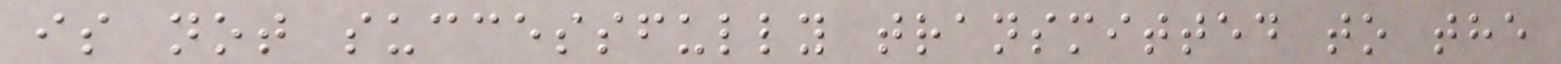is not successfully transmitted to the
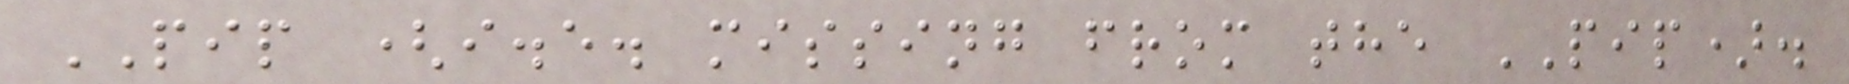PIP (i.e. missing from the PIP).
